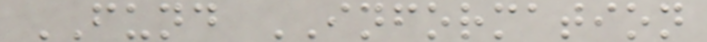FUND INFORMATION
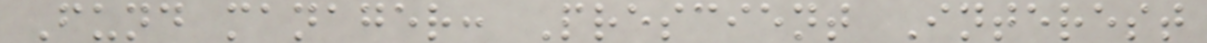Fund manager: Prescient Interest
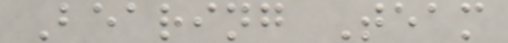Bearing Team
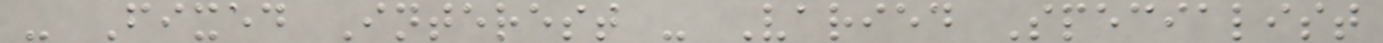- Fixed Interest - Varied Specialist
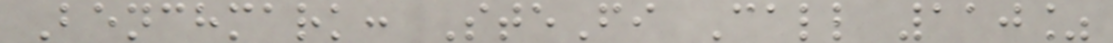Benchmark: SteFi Call 110%
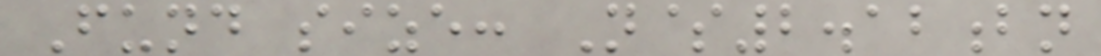Fund size: N$2.12bn
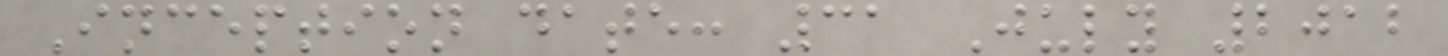Inception date: 31 July 2012
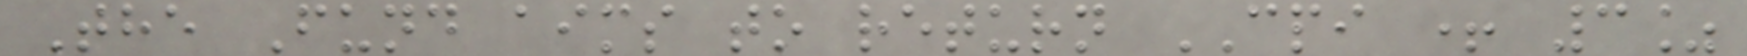The Fund aims to return CPI + 3%
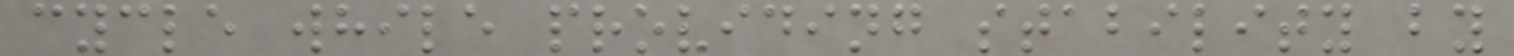cycle while providing stability by
